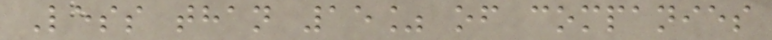Less than 15% of companies
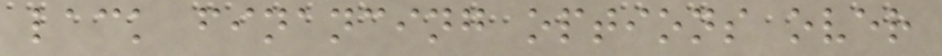lack financing options over
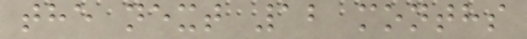the next 12 months
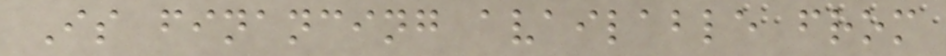Is financing available from
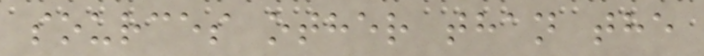sources other than the
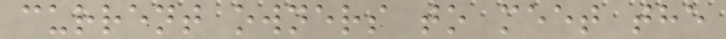current owners to meet the
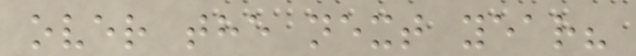over the next year?
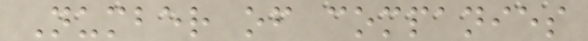Number of companies
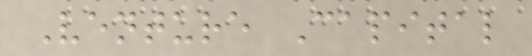Venture Capital
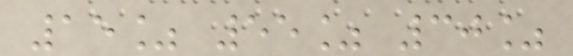15% 55% 30%
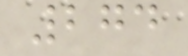274
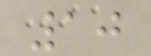10
